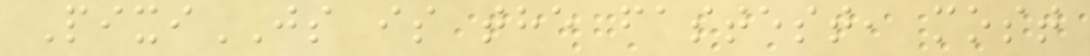PixiJS is the fastest, most
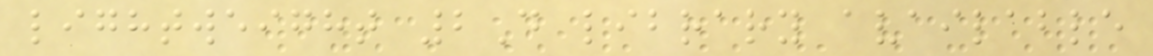lightweight 2D library available
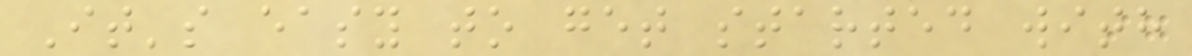It's easy to get started with
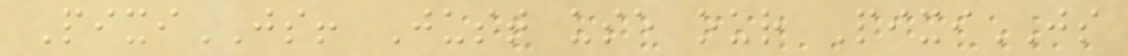PixiJS! Just use our PixiJS
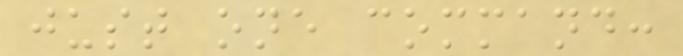just one command:
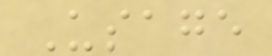Usage
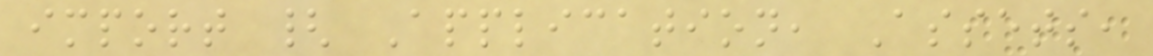import { Application, Assets,
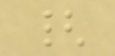{
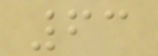63
